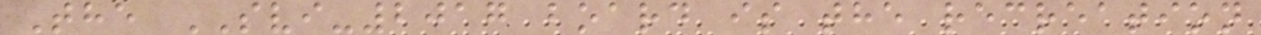The SVI-2017 board is the recreation
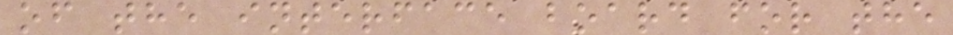of the interface board for the
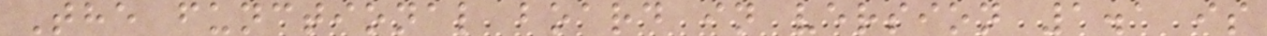The functional board in version 1.1 is
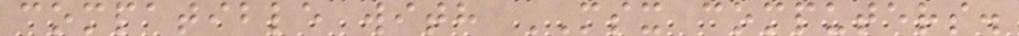compatible with MSX computers.
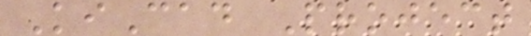KiCad Project
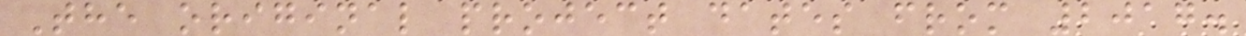The original project dates from 2017.
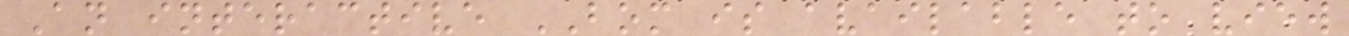An interactive BOM is available to view
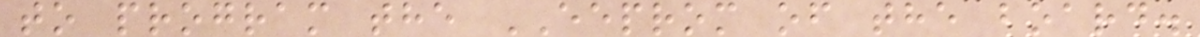to program the EEPROM of the board.
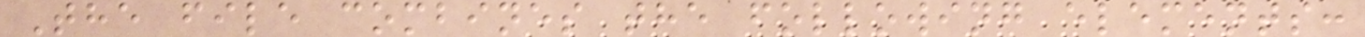The file combines the following elements:
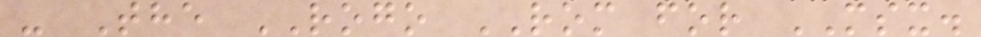- The ROGO ROM for MSX.
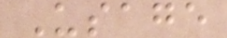Usage
